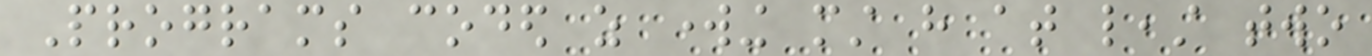Programs coded as working must have at least two
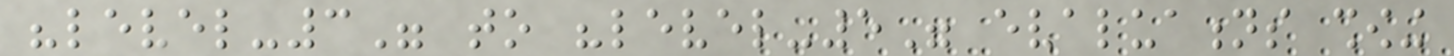"level-3" to "level-5" evaluations showing
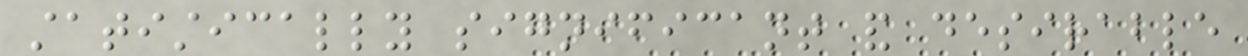statistically significant and desirable
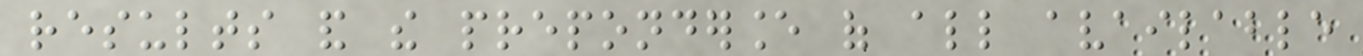results and the preponderance of all available
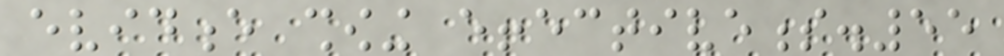evidence showing effectiveness.55
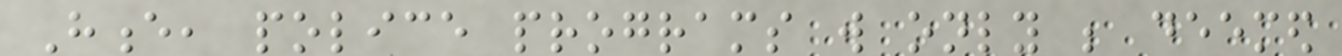Hence, police programs will only be deemed
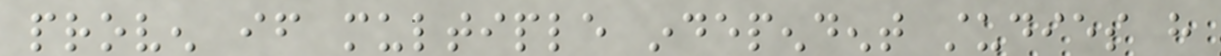proven if multiple independent studies have
